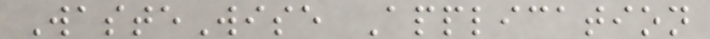WasteWise Application
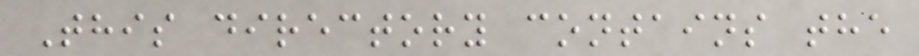This directory contains the
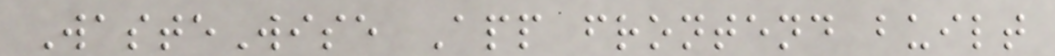WasteWise App frontend built
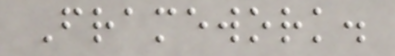Framework.
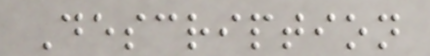Description
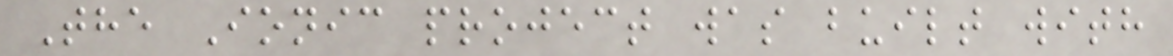The Ionic project was built with
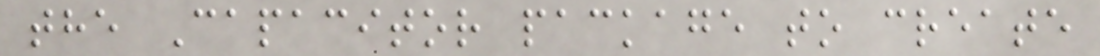the Capacitor package to create
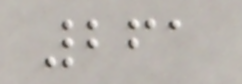261
